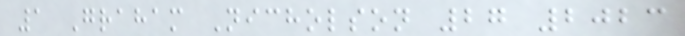1 Graham Nicholson 27 2023
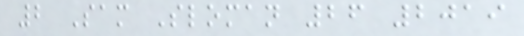2 Sam Sloman 26 2019
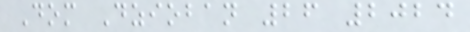Dom Dzioban 26 2024
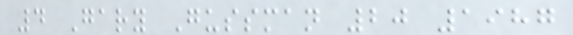4 Gary Gussman 20 1987
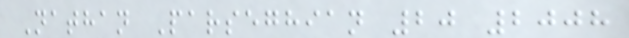Nathan Parseghian 20 2008
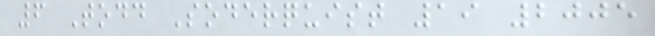6 Todd Soderquist 19 2005
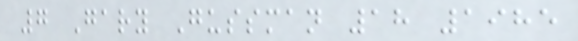7 Gary Gussman 18 1985
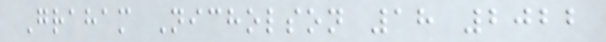Graham Nicholson 18 2022
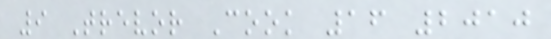9 Trevor Cook 16 2010
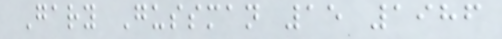Gary Gussman 15 1986
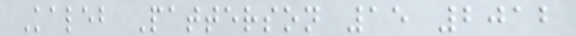Kaleb Patterson 15 2012
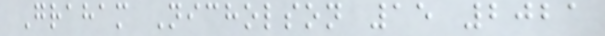Graham Nicholson 15 2021
